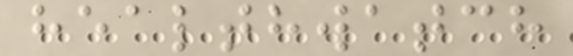healthwatch
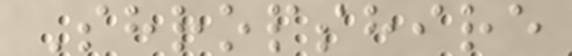Shropshire
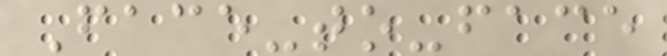Face-to-face
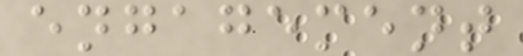engagement
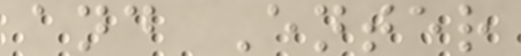and Enter
